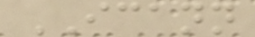ICANN
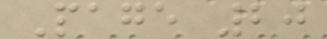Page 20
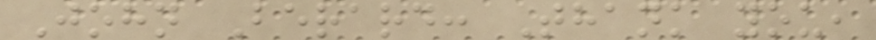John Berard: Thank you,
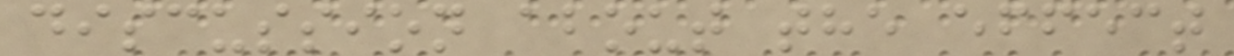discussion about the effect
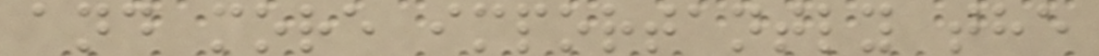and more importantly the
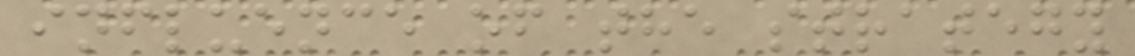influence of the strategy
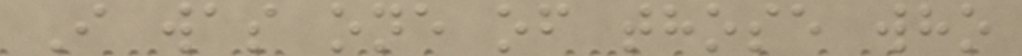I was one of those who
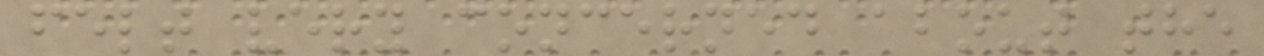felt very concerned about the
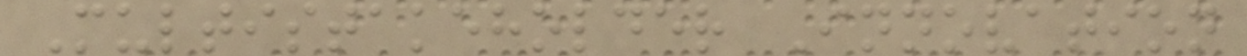Multistakeholder Innovation
